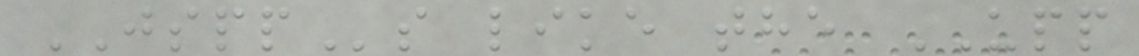JSPPs like the UPP
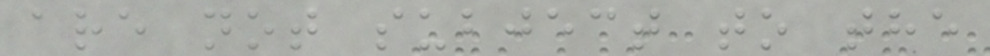are not subject to the
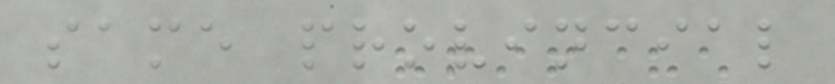same provincial
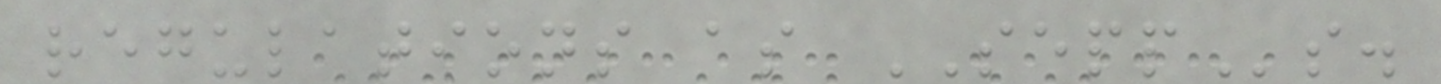regulations as SEPPs.
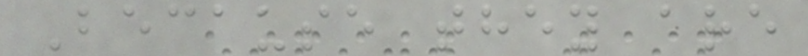Because they are
